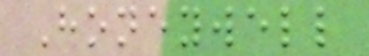Honeywell
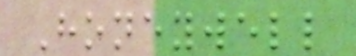Honeywell
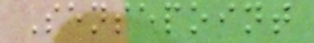Sensepoint
